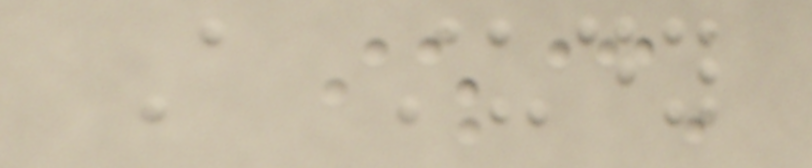A study
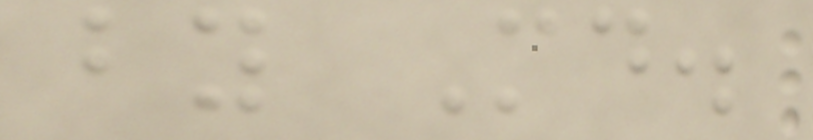by Md.
